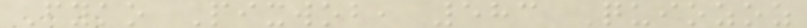Fyko Pixwob, 583 Quiozoz
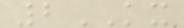2KX
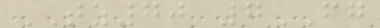TZ70 7FG
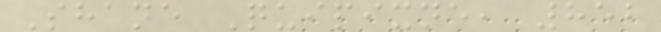Shane Quipixne, 852
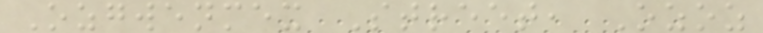Ozgwenmex Street, Ozoz
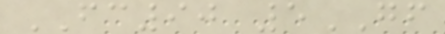FC90 5GF
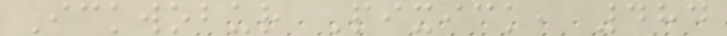Ickwobur Pixick, 484
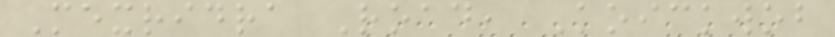Mexridra Road, Koickwob
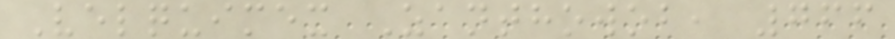Velquimex Zanthowob, 766
